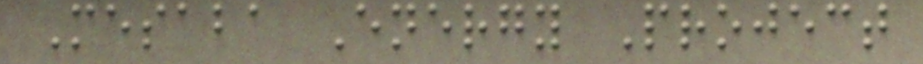Mesaba Energy Project
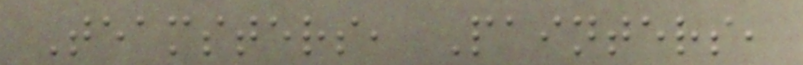Teamsters, Painters,
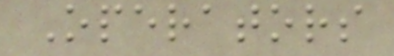Operators
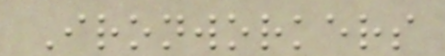Ironworkers
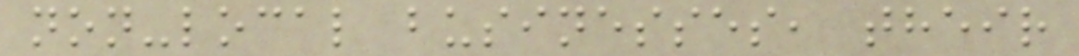non-local businesses, their
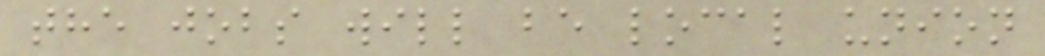the jobs will be local union
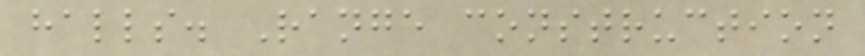halls. Range construction
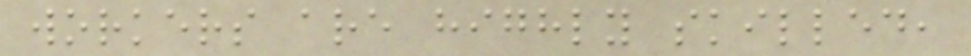workers are highly skilled,
